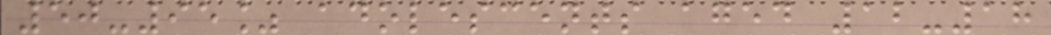50-95% adolescents aged 12-18
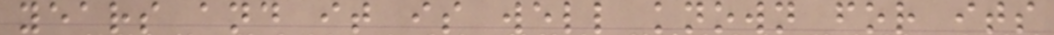years and it is well known for its
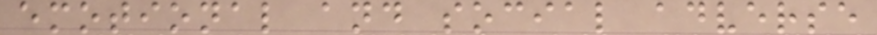emotional and social adverse
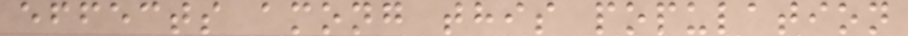effects among this population
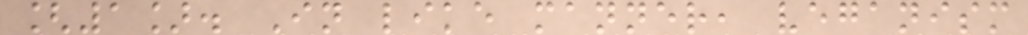[1]. In like manner, veganism
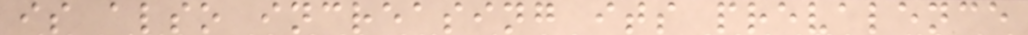is also increasing its prevalence
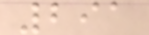291
